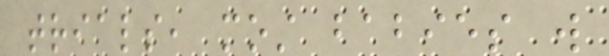trials, most babies will
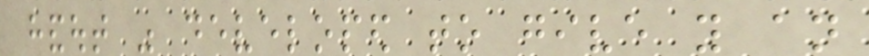handout was developed to give you an
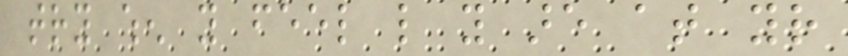try when you feel like you are at your
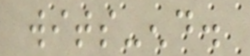wits-end.
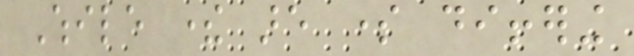While there are some differing
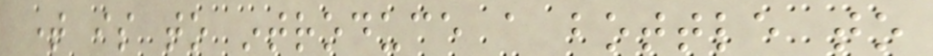time is to introduce a bottle to
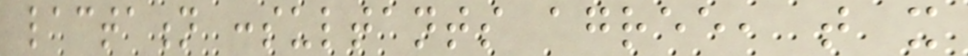lactation consultants agree, that it
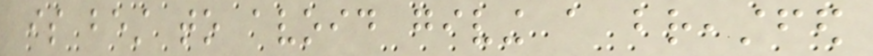is best to avoid giving a breastfed
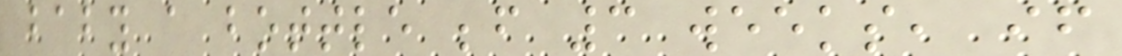baby a bottle before 3 weeks, if
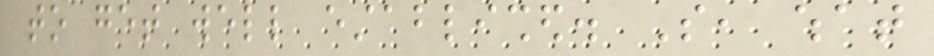to get well established. So, what
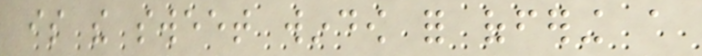is the sweet window for offering a
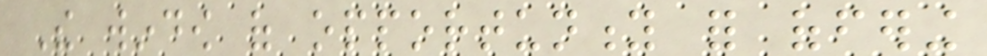The window of opportunity for offering
